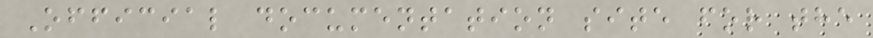Official documentation site for the
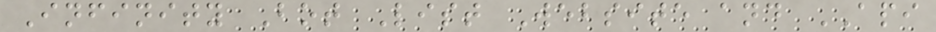Infinity Bot List Website and API
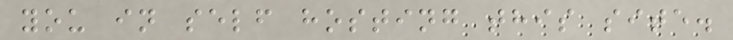you in self hosting this site.
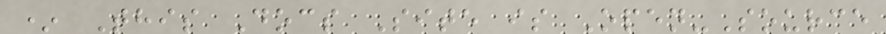* This Docs Site is Open-Source
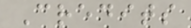Credits
